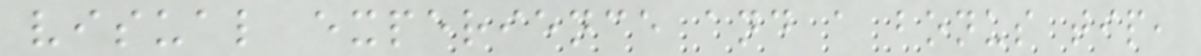visual experience and a bonus tip,
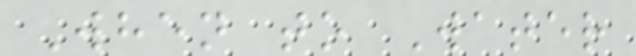When to Water
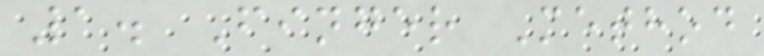1. Finger Method
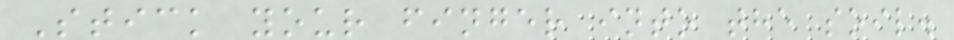Stick your finger into the soil.
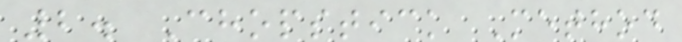2. Chopstick Method
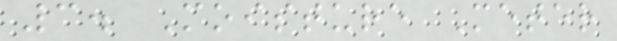3. Moisture Meter
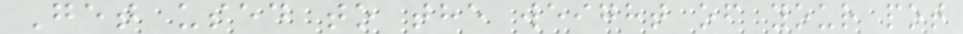Get used to the weight of your pot
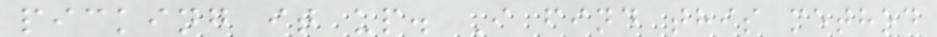picking it up. I find this method
